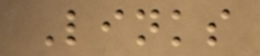Links
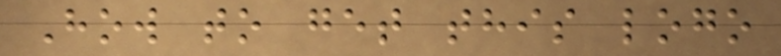How to get this logo
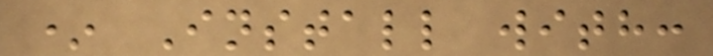* Install with:
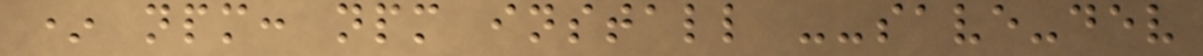* npm: npm install --save-dev
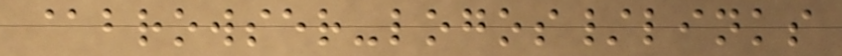@browser-logos/links
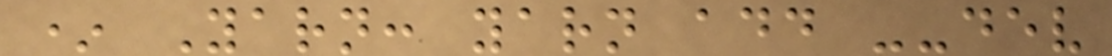* Yarn: yarn add --dev
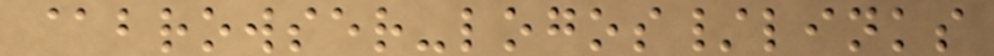@browser-logos/links
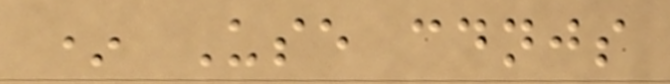* Use cdnjs
